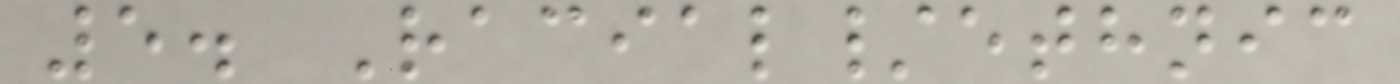5. Racial/ethnic
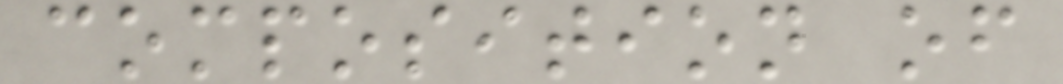composition of
